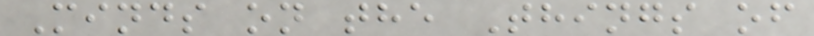Minds on the Things of
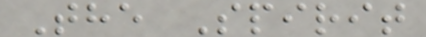The Spirit
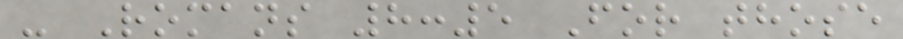- Romans 8:5 For those
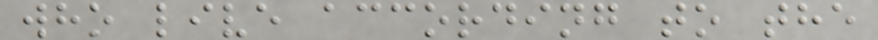who live according to the
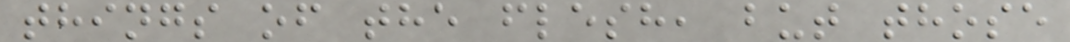things of the flesh, but those
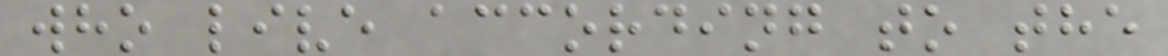who live according to the
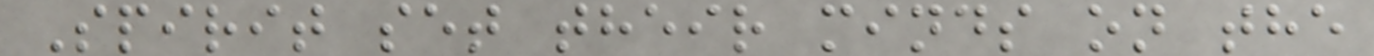Spirit set their minds on the
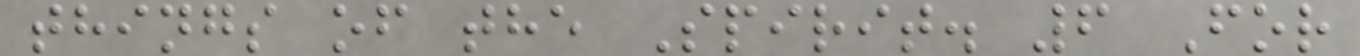things of the Spirit. 6 For
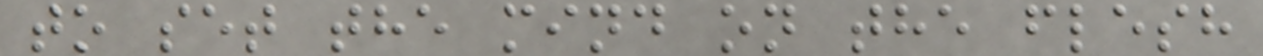to set the mind on the flesh
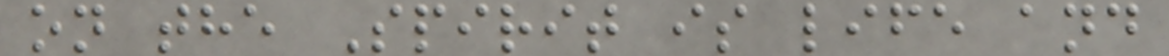on the Spirit is life and
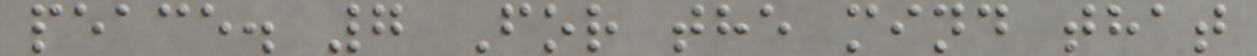peace. 7 For the mind that
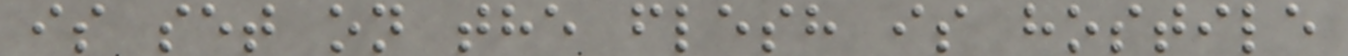is set on the flesh is hostile
